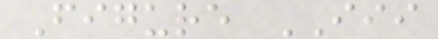Figure III
